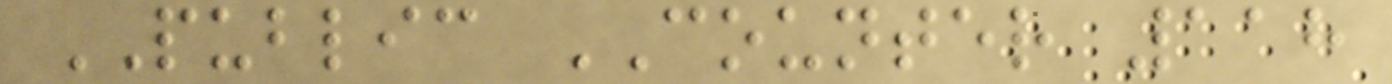PUBLIC COUNTER 118
